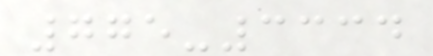775-3334
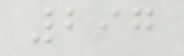297
